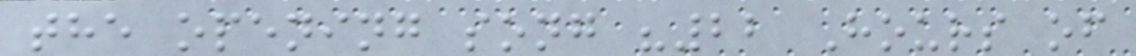the opening song "22 Hours of
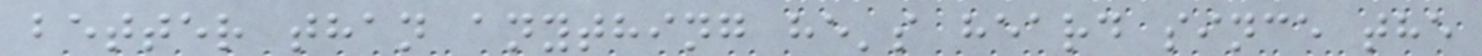better than anything he's heard since the
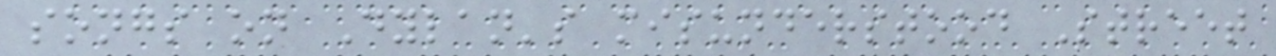songs on Dylan's misunderstood Street
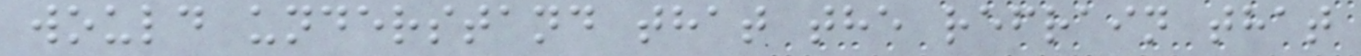would understand that the refrain that
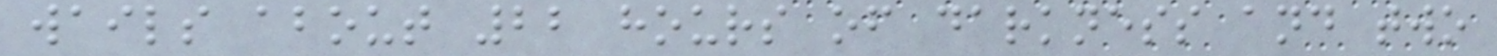wails about 22 hours of darkness and two
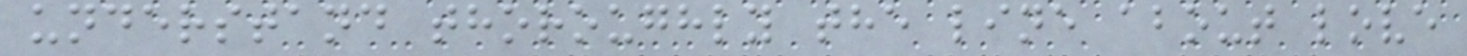understand thoroughly the line about love
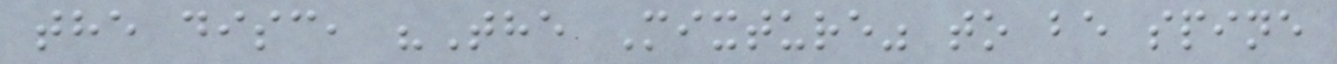the disc, "The Mixture" to be spine
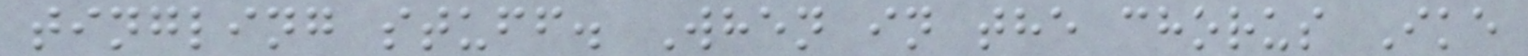tingling stuff. When in the chorus Ike
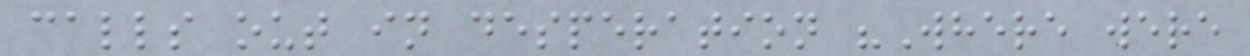calls out in desperation "Where were
